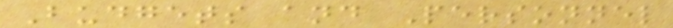Budgets and Personnel
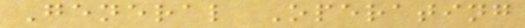General Operating
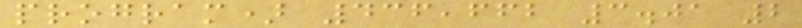program) 436,662 3.01 2
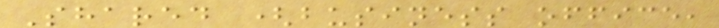Shared (business office,
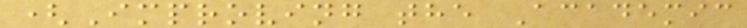(Improving the Academic
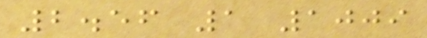2.56 1 1009
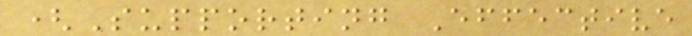(Supporting Effective
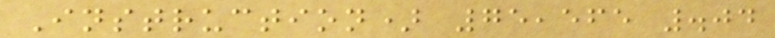Instruction) 75,565 .04
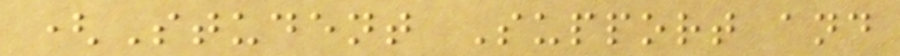(Student Support and
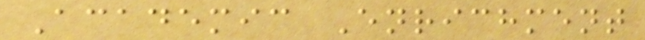Academic Enrichment
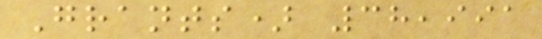Grants) 38,991
